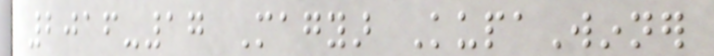2016-17 Magyar KupaWinner
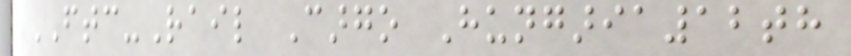FTC-Rail Cargo Hungaria12th
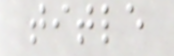title
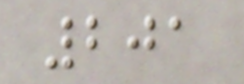201
